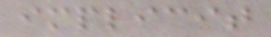implicit
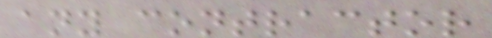any contractor
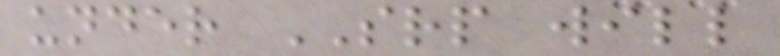under SRP will
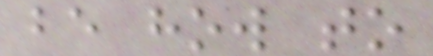be how to
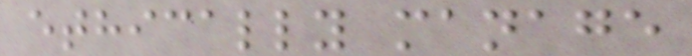ethically manage
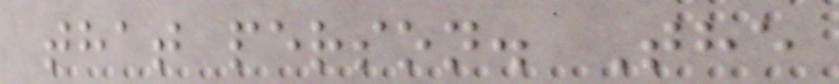that person. The
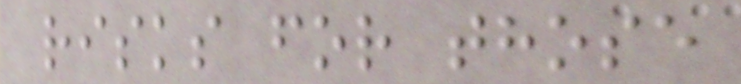risks for those
